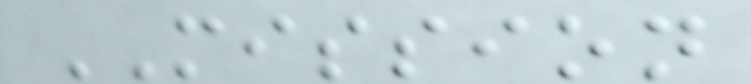MISSION
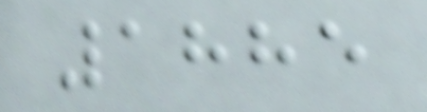1885
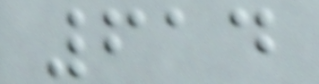614
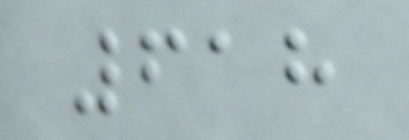618
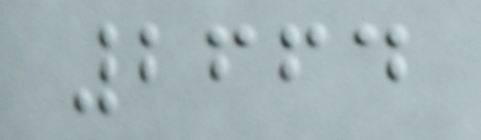2664
